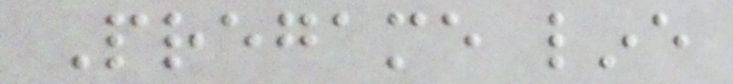Pregame line
